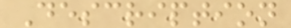Description
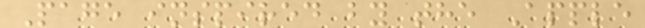Page inspired by the Apple
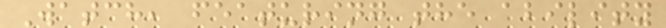Watch, featuring the ability
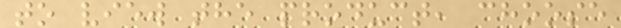to view the product, choose
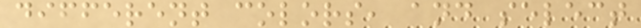different colors, and select
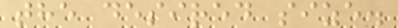the desired size.
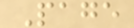Page
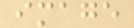image
